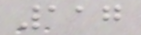117
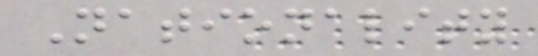Nationality
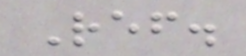Ref.
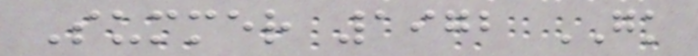Summer 1972 GK
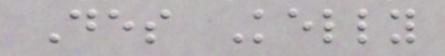Des Kelly
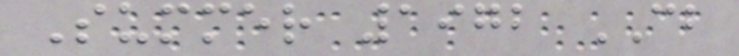Summer 1972 CB
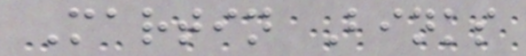Martin Binks
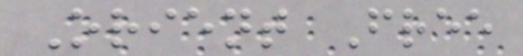Orient Free
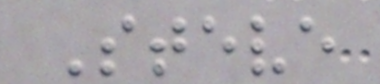Steve
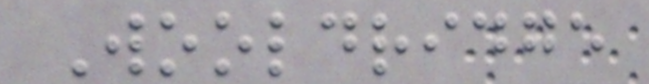Wooldridge
